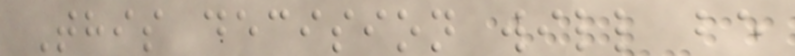This decision will be
